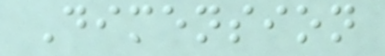Dimension
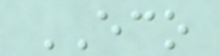ECO
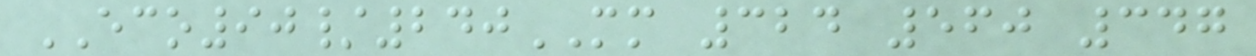ECO90/240MM 324 560 347
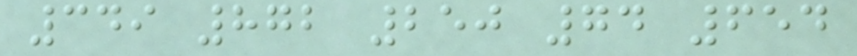349 872 250 74 654
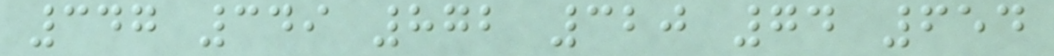347 349 872 320 74 654
